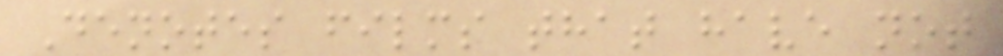Denotes films that have not
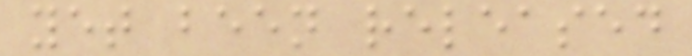yet been released
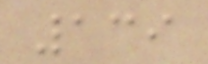139
